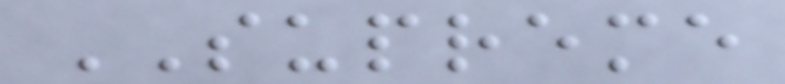SUPREME
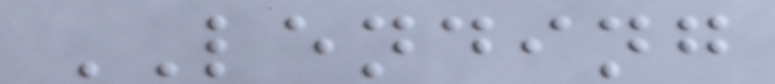LENDING
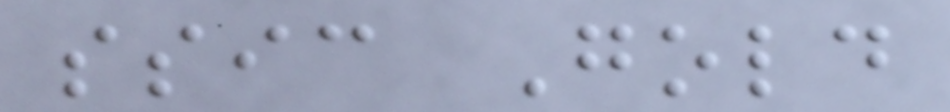ssic Gold
